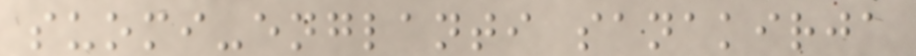suomi-englanti sanakirja
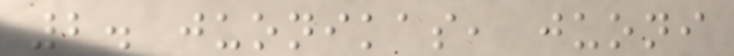2. juonikas, juoni
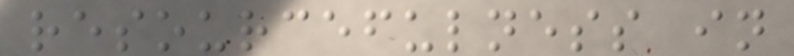resourcefulness in
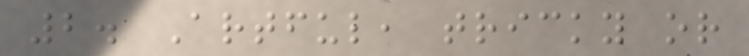2. Artful, tricky or
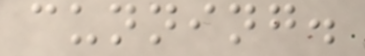cunning.
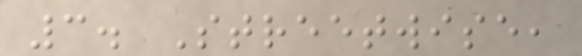3. Streetwise,
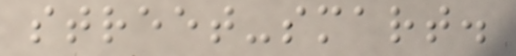street-smart.
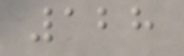128
